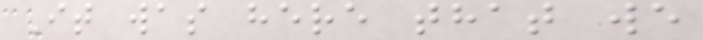It was here that we
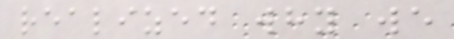realized why we
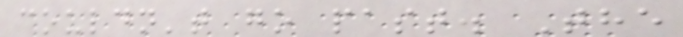couldn't go past. The
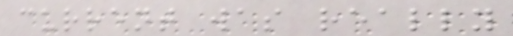current was really
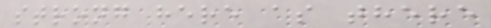strong here as there
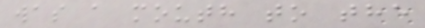was a mouth to the
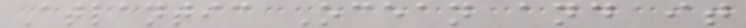Atlantic Ocean and it
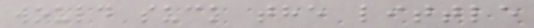would suck the little
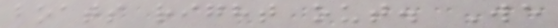boats right out. We
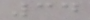34
